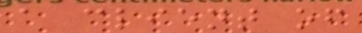a client of
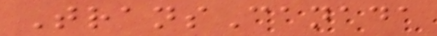TransCanada
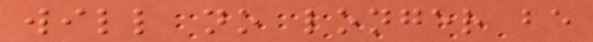will no longer be
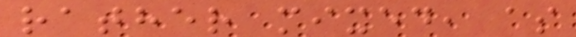rather mixed, as
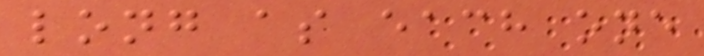long as each one
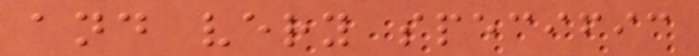and very specific
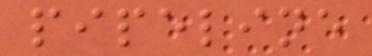pipeline
